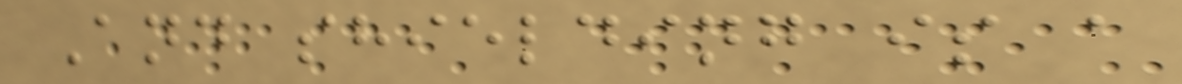And shielding is a
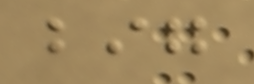big
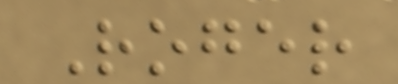Roger
